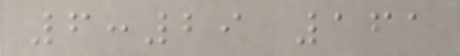6:29 161
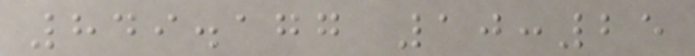849.177 10:25
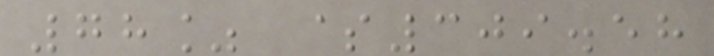78% $309.58
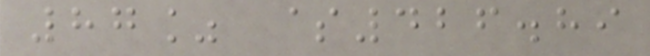87% $426.89
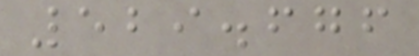529.676
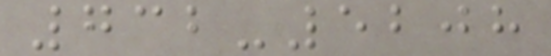732-5208
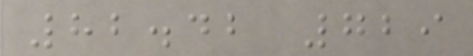82.42 729
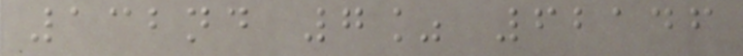132nd 7% 62146
